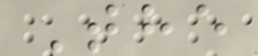The
